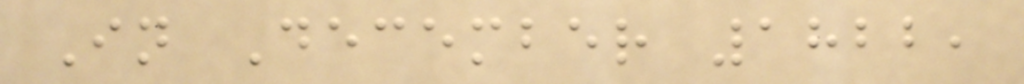In December 1822,
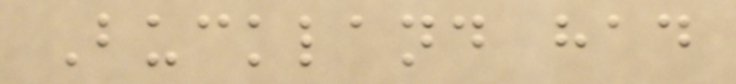Buckland had
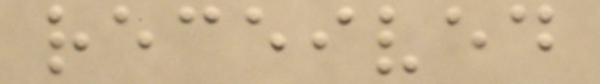received
